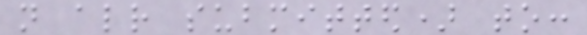not already submitted) to:
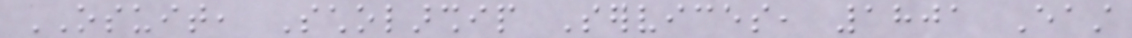OSUIT, Scholarship Services, 1801 East
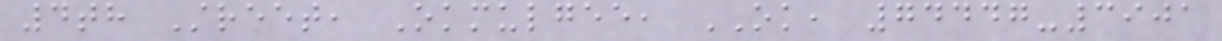4th Street, Okmulgee, OK, 74447-3901
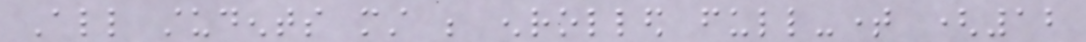All students must be enrolled full-time (12
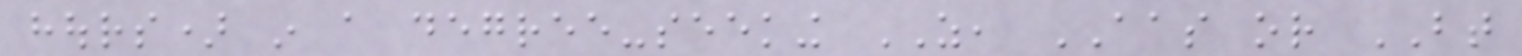hours) in a degree-seeking AS, AAS or BT
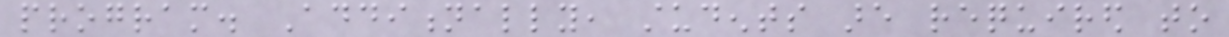program. Additionally, students are required to
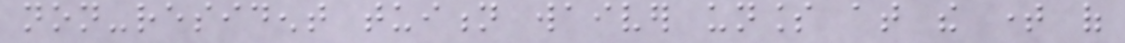non-resident tuition waiver unless at the time of
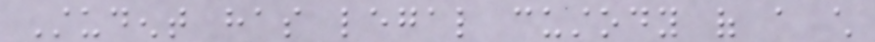Student has legal custody of a child
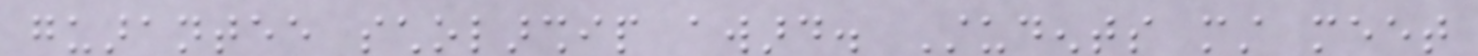guarantee scholarship award. Students must meet
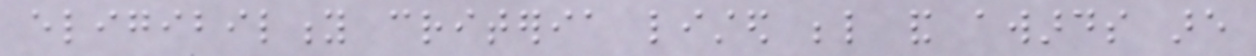eligibility criteria listed below and awards are
